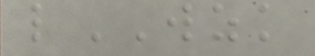lWZK
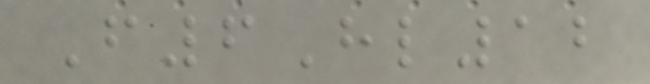F6Hl12
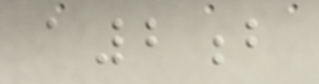a2b
